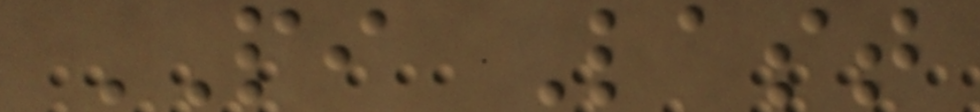PI Last
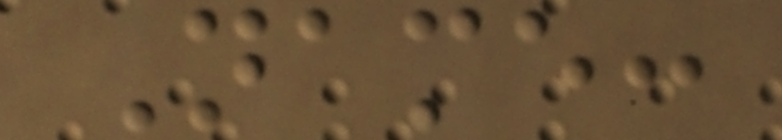Name:
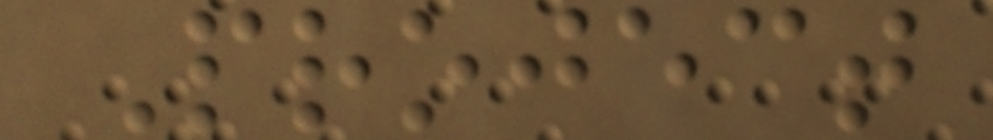Project
